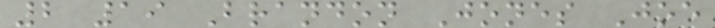2 19 Brandon Jones Joe
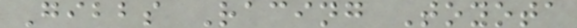Gibbs Racing Toyota
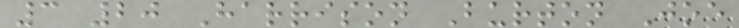3 20 Harrison Burton Joe
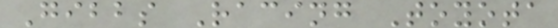Gibbs Racing Toyota
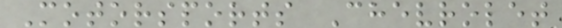Motorsports Chevrolet
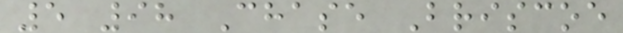5 98 Chase Briscoe
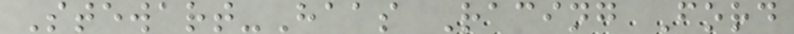Stewart-Haas Racing Ford
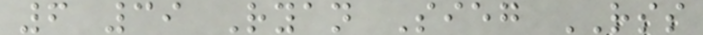6 39 Ryan Sieg RSS
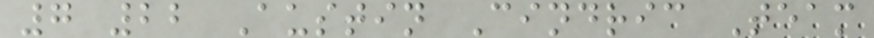7 22 Austin Cindric Team
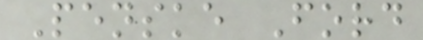Penske Ford
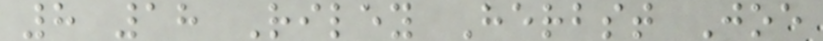8 18 Riley Herbst Joe
